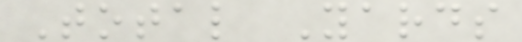Total Yards
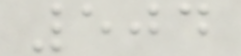504
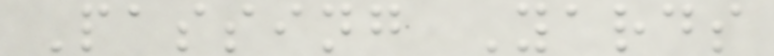Passing Yards
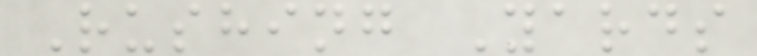Rushing Yards
